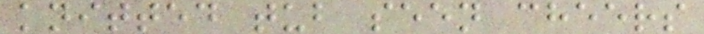knitted tub seen cheers
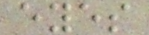eyes
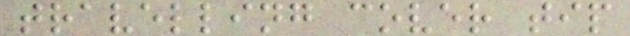travelling cover tip
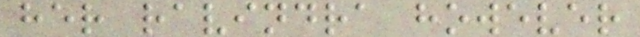her ravindra however
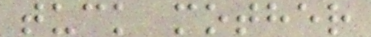tuck mother
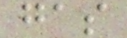gas
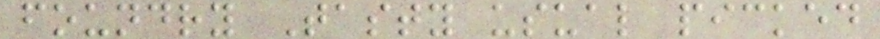foundry Tasty usual picked
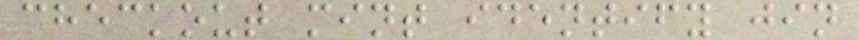checkout mint identify jin
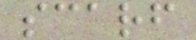scarf
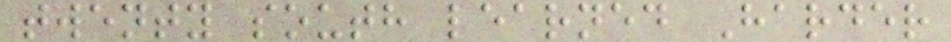twenty south learned Harder
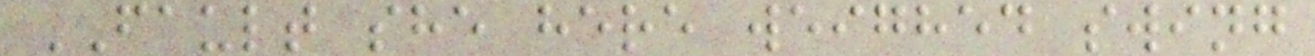FAULT she here weighed swing
